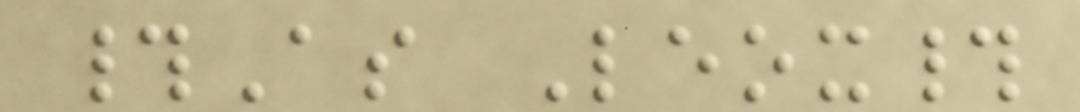#As Leox#
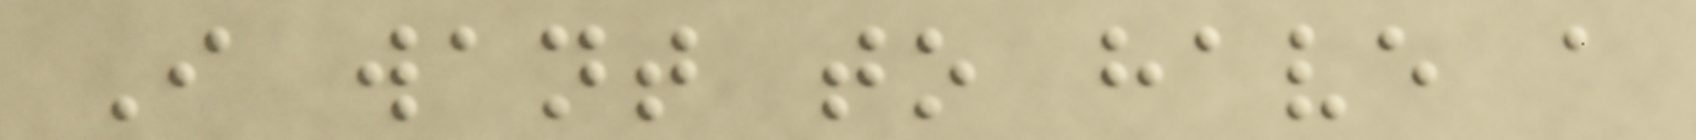I want to have a
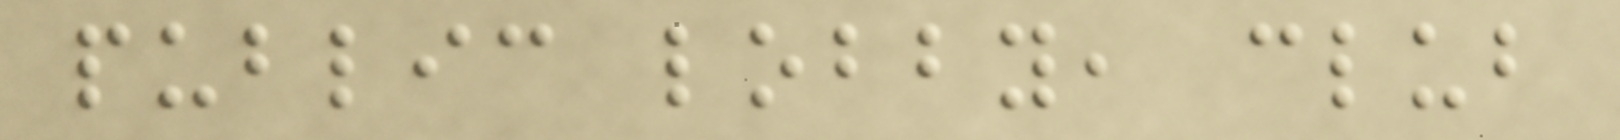public lobby, club
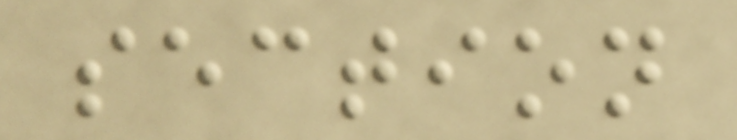section
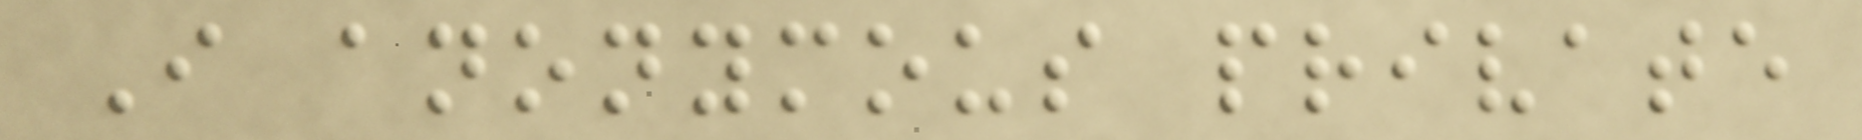I anonymous private
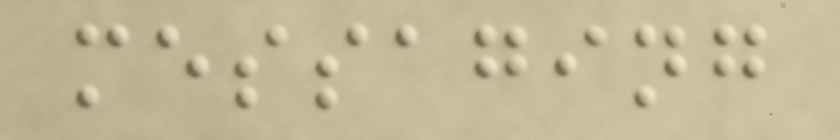messaging
